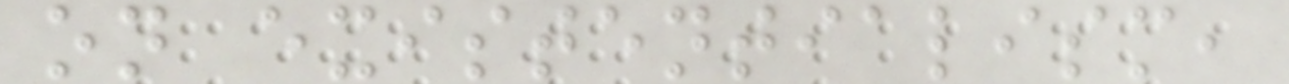on existentialism,
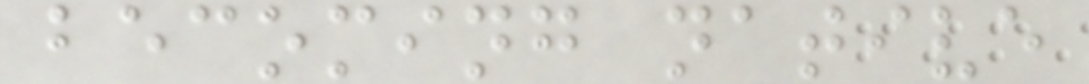becoming native
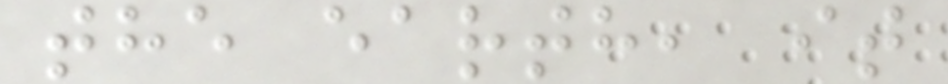the earth, it
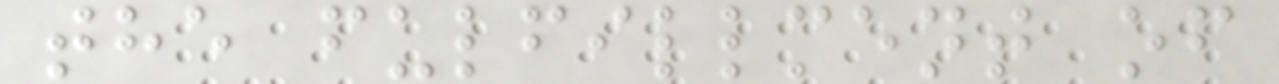the fulfillment of
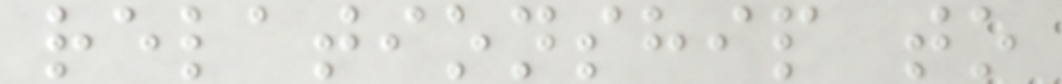relationship to
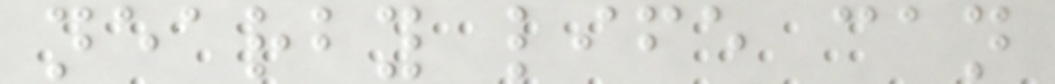nearby life can
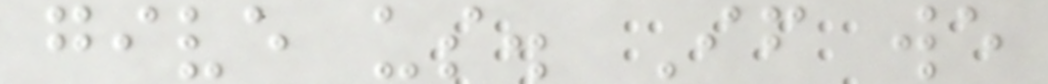give us. If we
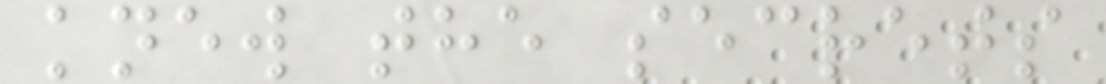knew the secrets
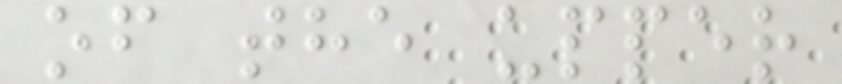of the upper
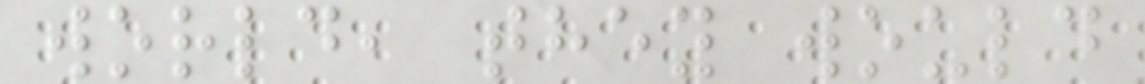world, they would
